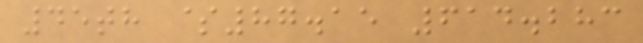45th $87.15 614.283
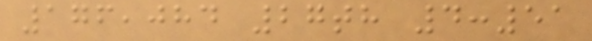176,084 27th 4:51
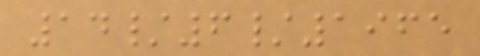14/6/1965
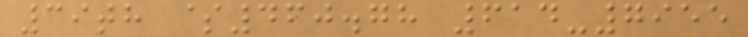39th $460.78 614-7955
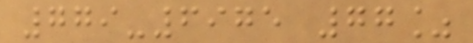779-6975 77%
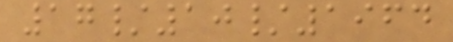17/10/1964
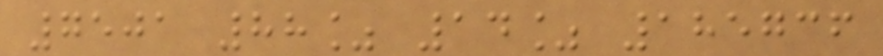7501 88% 14% 185736
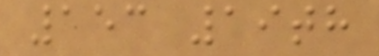153 19th
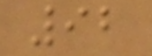92
